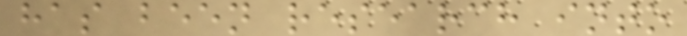has been research into
